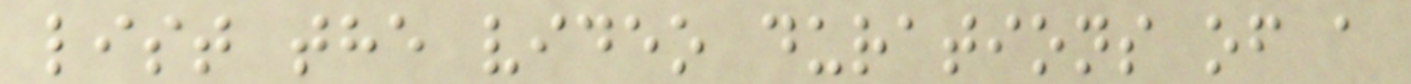list the video durations of a
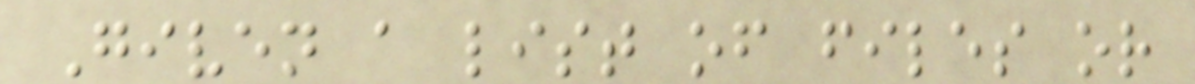Given a list of files or
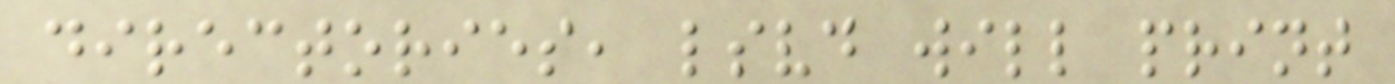directories, lsvd will print
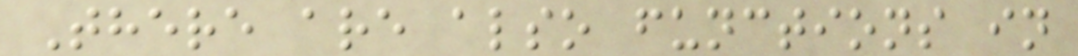There are also functions in
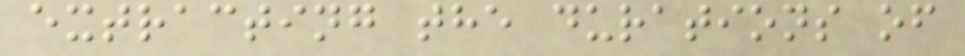extracting the durations of
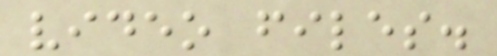video files.
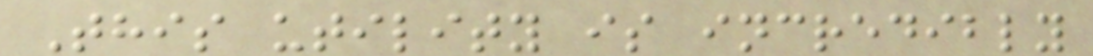This utility is incredibly
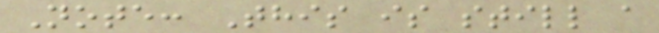Note: This is still a
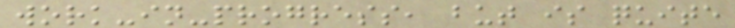work-in-progress, but is quite
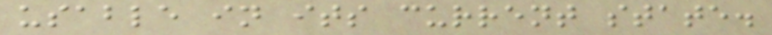usable in its current state.
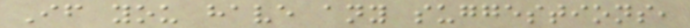If you have any suggestions,
